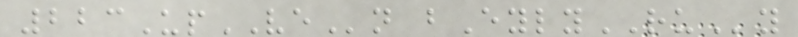223UpVEn bEylyRUy
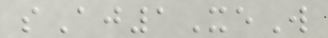sAj1XeW
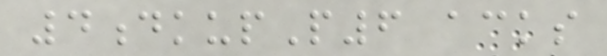4dkupP6 acks
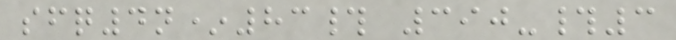sfq4n*83# 390-#3
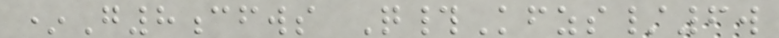*G8cfws Q#Kfzs/6w
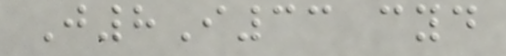J8I33 cyd
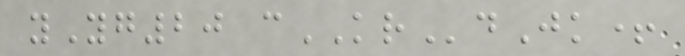yYg20 cKRdJk+
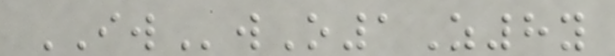IWwO1Z8y
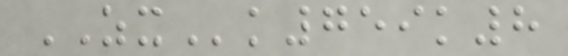ZXk759k8
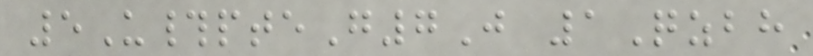5U#pteG7J 1Qzbh
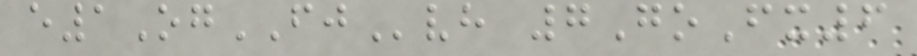e1OgFJvh 7GoFx6
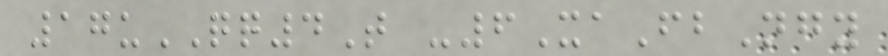17uQQ4T -6XaFbNgy
